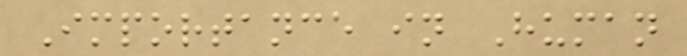Importance in Human
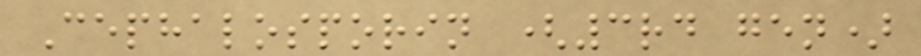Cephalosporin (3rd gen)
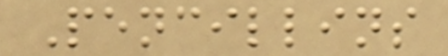Pencillins
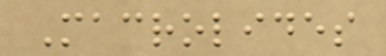Macrolides
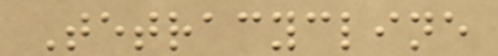Tetracycline
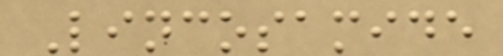Lincosamide
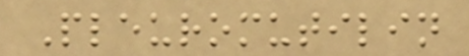Pleuromutilin
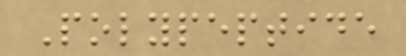Polypeptide
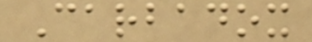Carbadox
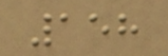158
